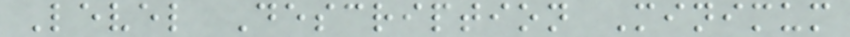Level Description Minimum
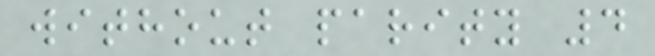without parity 4
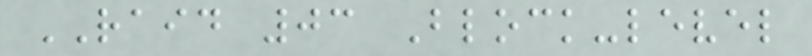RAID 03 Block-level
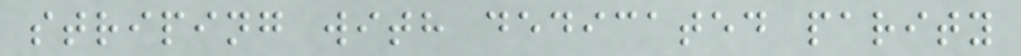striping with dedicated parity
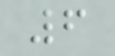6
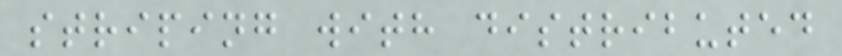striping with distributed
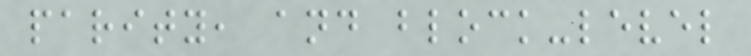parity, and block-level
